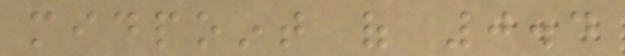midpoint of 0.4
